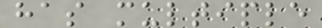has multiple
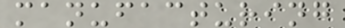manufacturing
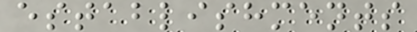establishments
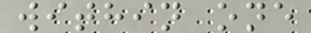within one
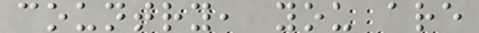country, you are
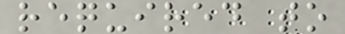required to
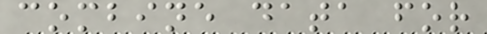combine data for
